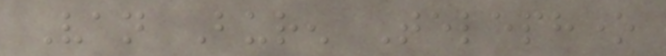Van Buren Telephone
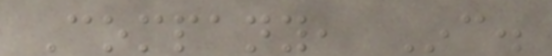Company, Inc.
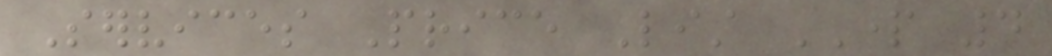Services Price List PART 4
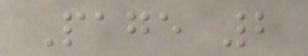Page 2
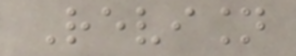Revision
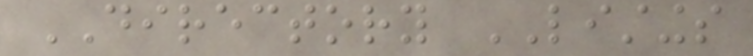DIRECTORY LISTINGS
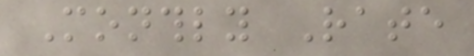Monthly Rate
